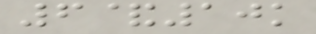6&10k
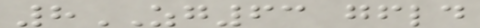8ZG63 gfld
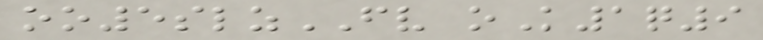oo5slzFV oK1q9
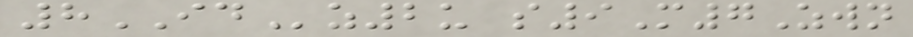8IDz2u s9M7Zwn
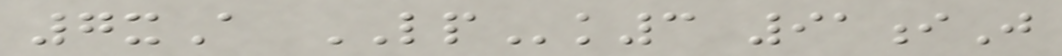7xA LPk3 91iJ
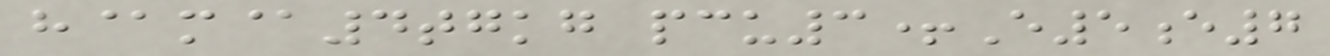h@m@4tgkg pcu3+E5e7
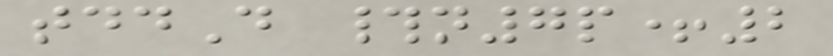tddD #n7p+2
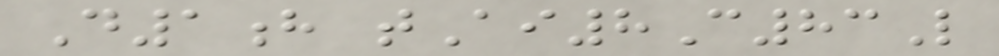D1h tAi8C83L
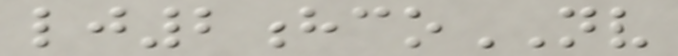lj2hcoNV
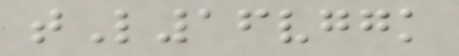tL16vggk
